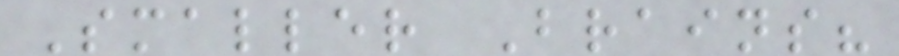Smaller Brains?
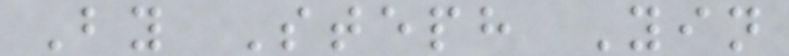By Steph Yin
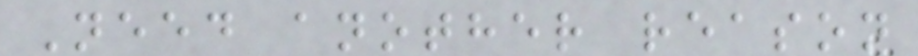Need another reason
